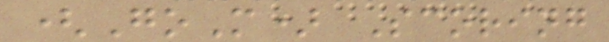(GoM) Scoring
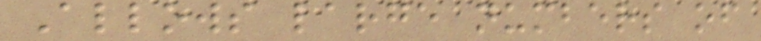Allows large numbers of
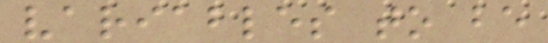variables to be
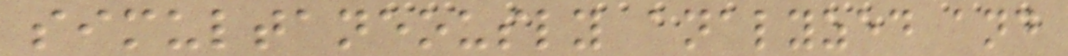simultaneously analyzed and
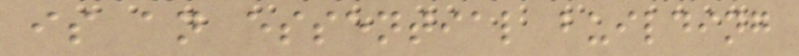is an essential building
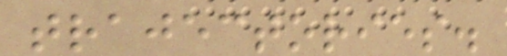trajectories.
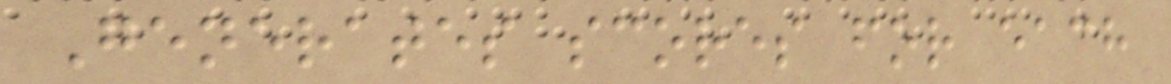Generates scores for each
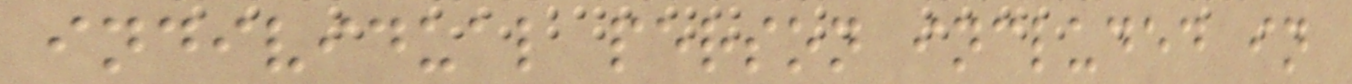individual person included in
